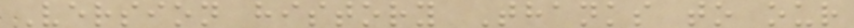Version history Thanks to our
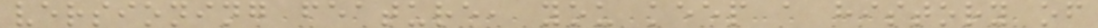versioning feature, you keep a history of
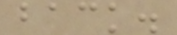back.
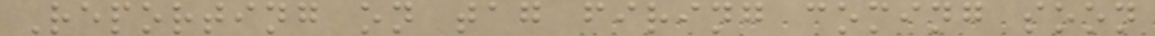Reporting on tag firing coming soon
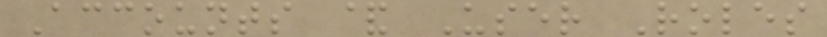Accounts & User Roles
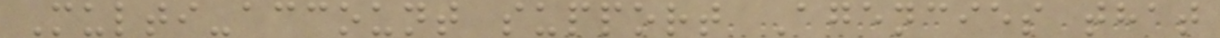Multi-account support Agencies that
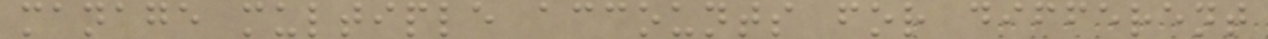manage multiple accounts for different
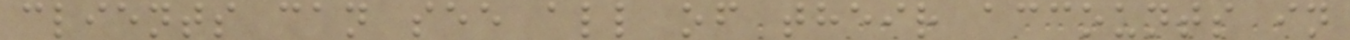clients can see all of their accounts in
